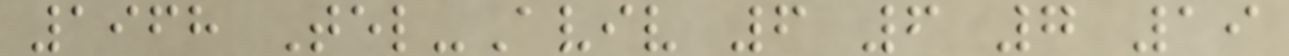1968 Tel-Aviv 6 6 7 19
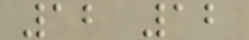12 12
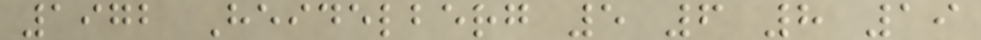1972 Heidelberg 5 6 8 19
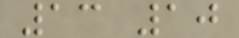13 10
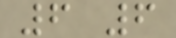6 6
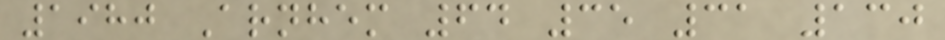1980 Arnhem 64 35 31 130
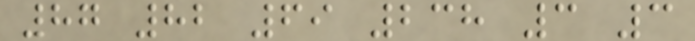87 82 69 238 3 3
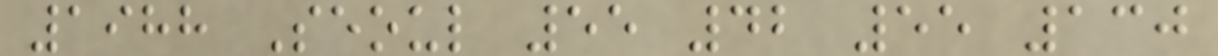1988 Seoul 55 42 55 130
